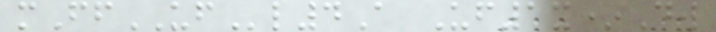mFfUFl4A Uf1x*Dw
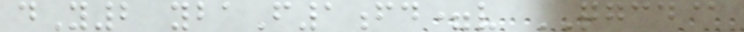dY2 ybaF1fd=v QGCD@
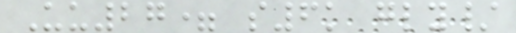Uu27= s6k gly/
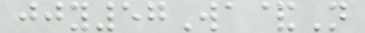jjy57Wa&N
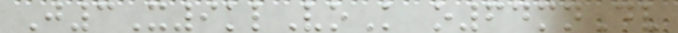J3X9klVoK o64mnDv
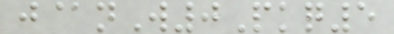j@nW0Pkq5
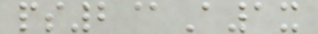ps2@A1x
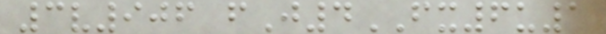3v906 fJ4FX6u1
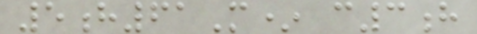5h61M* c3h
